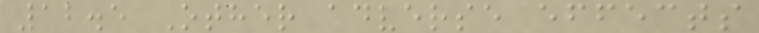12.5 Other adverse effects
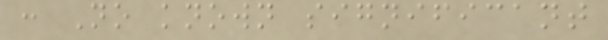: No known significant
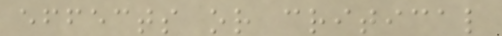effects or critical
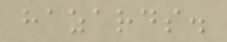hazards.
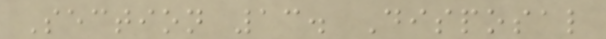Section 13. Disposal
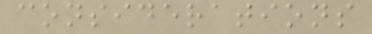considerations
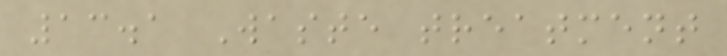13.1 Waste treatment
